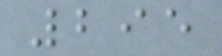295
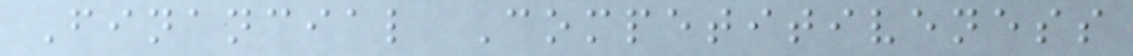Financial Competitiveness
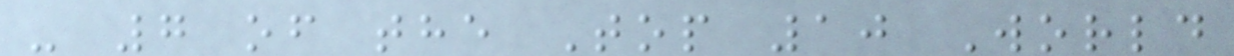- 7 of the Top 10 World
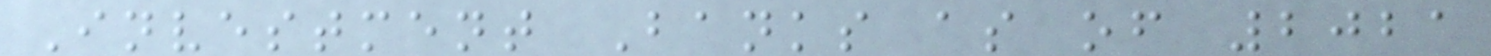Investment Banks as of 2021
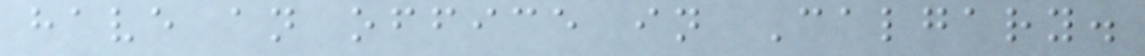have an office in Calgary.
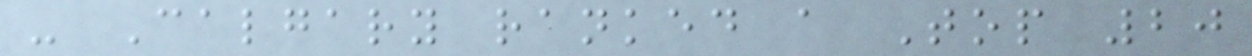- Calgary ranked a Top 20
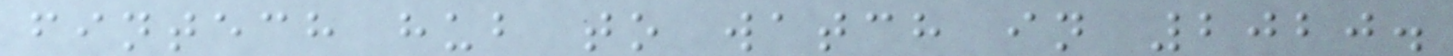fintech hub to watch in 2020.
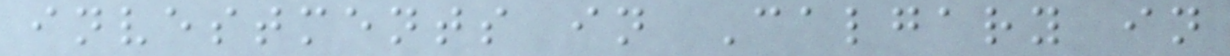investments in Calgary in
